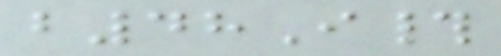b48I#
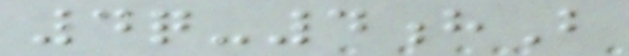4q-4hB
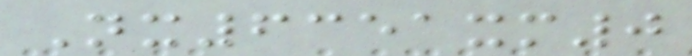Nx6351xm0
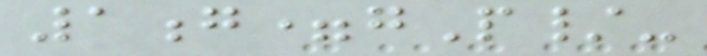1g=gP/-
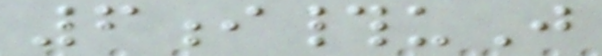6i#uJ
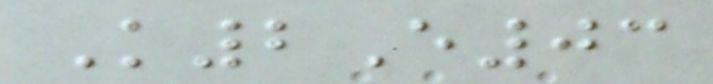K2E03
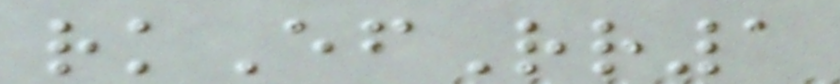rkEfRr1
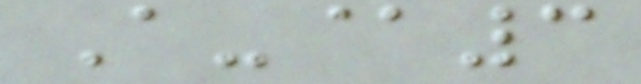A-@3
